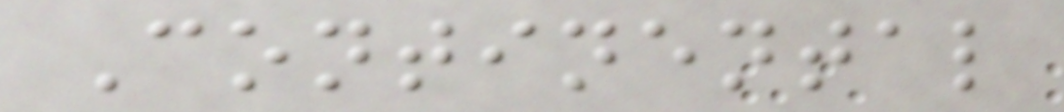Continental
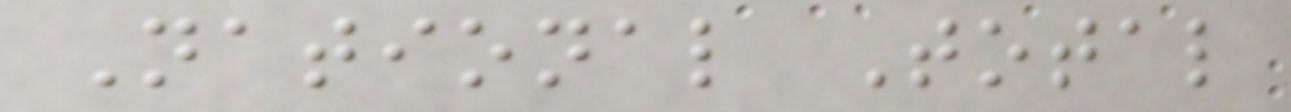National Total
